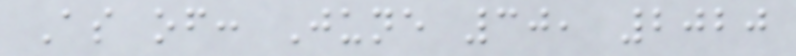As of: June 30, 2020
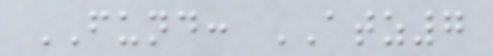FUND: ATZ7
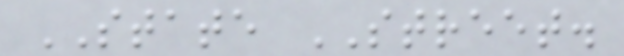STATE STREET.
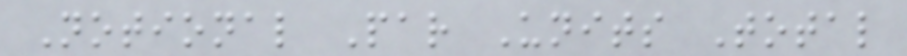Notional Par Units Total
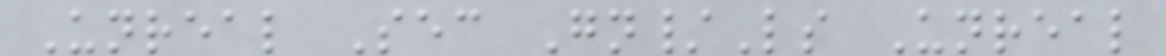Unreal Sec Gn/Ls Unreal
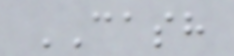CASH
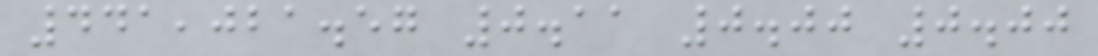441,021.57 0.11 0.00 0.00
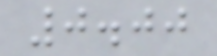0.00
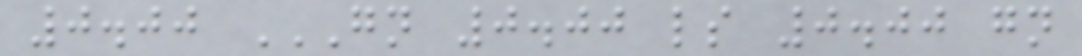0.00 GN 0.00 LS 0.00 GN
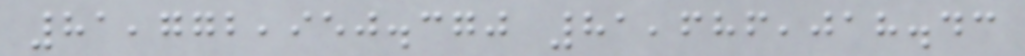81,772,950.370 81,686,018.43
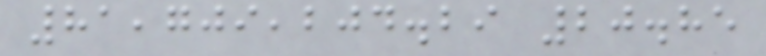81,709,204.29 20.85
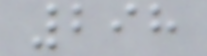298
